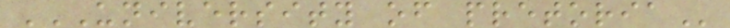UNIVERSITY OF PRETORIA
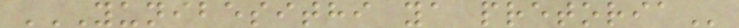YUNIBESITHI YA PRETORIA
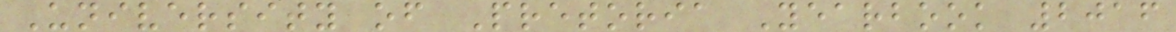University of Pretoria Yearbook 2016
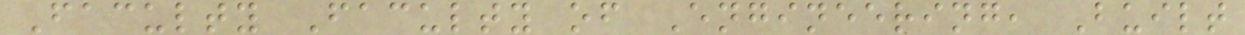Faculty Faculty of Engineering, Built
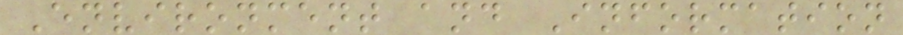Environment and Information
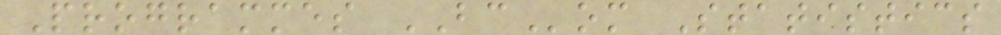Programmes BCom Statistics
